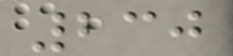230
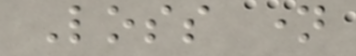Loss name
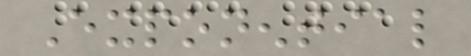Exponential
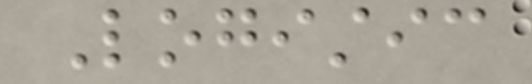Logistic
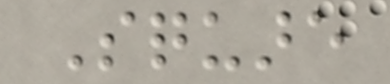Square
